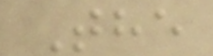The
